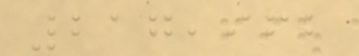217,962
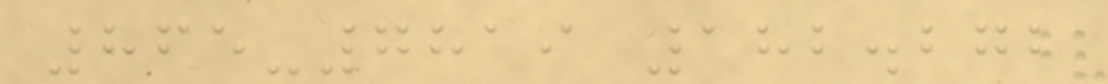865-7819 182.272
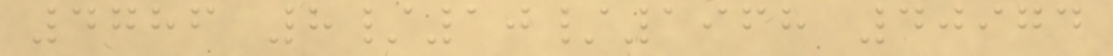4786 8/10/1968 40974
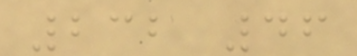232 46
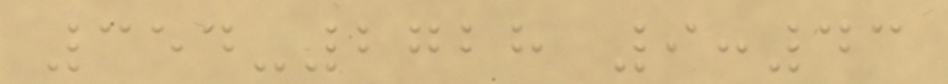354-2728 9:43
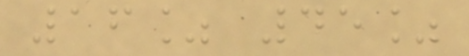16% 45%
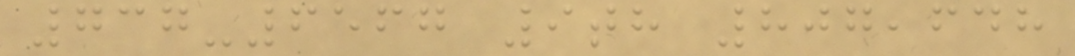737-6567 9th 807,648
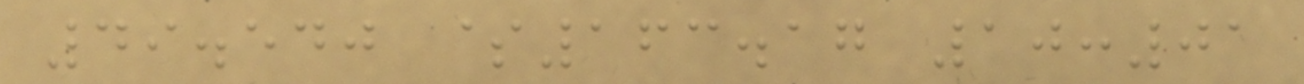49.540 $163.17 10:01
